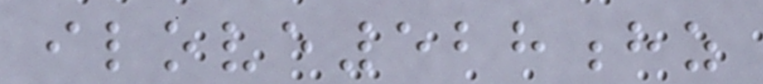ilove528hz
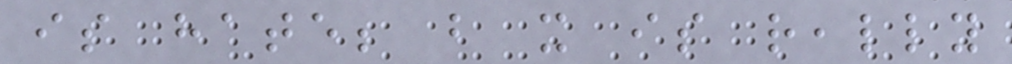is hate; but it is really
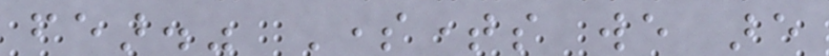fear." Sometimes we are
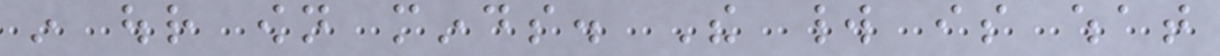in our own minds. The world is what
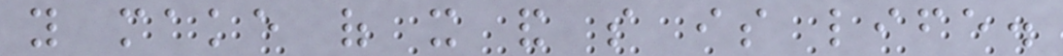you make of it and so is life.
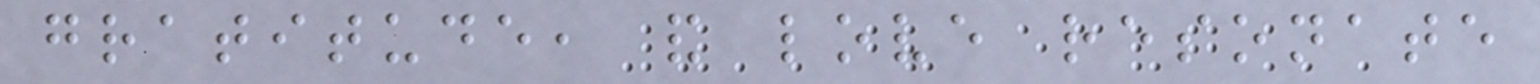gratitude, and love resonate
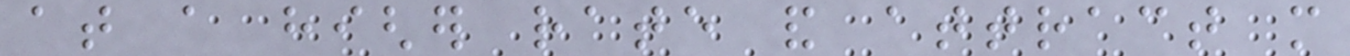at a higher rate and attract more
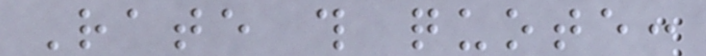Rate this quote:
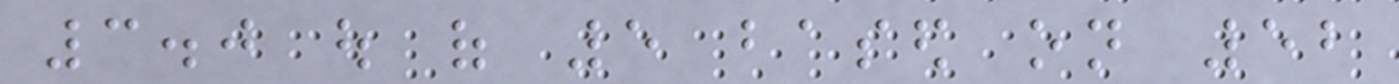3.0 out of 5 based on 52
